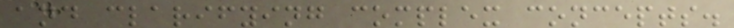and clarifying complex concepts.
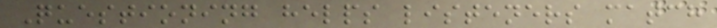Questioning helps listeners match
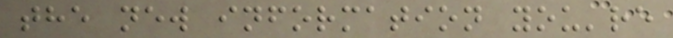the new information you're
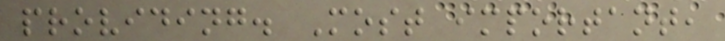providing. Most important,
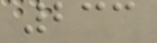233
